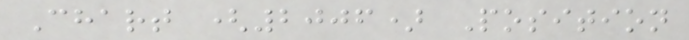Chart (2006) Position
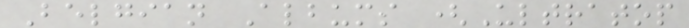Belgian Albums (Ultratop
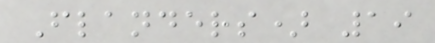Flanders) 19
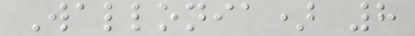Wallonia) 8
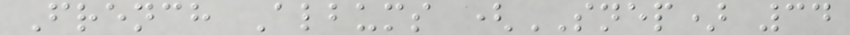French Albums (SNEP) 34
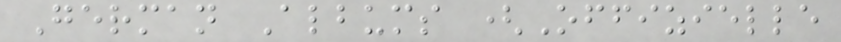German Albums (Offizielle
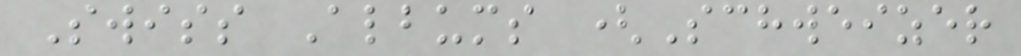Swiss Albums (Schweizer
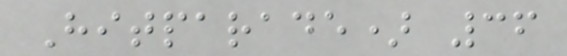Hitparade) 36
